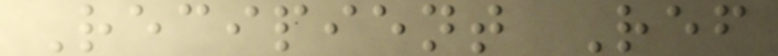Recipient Ref
